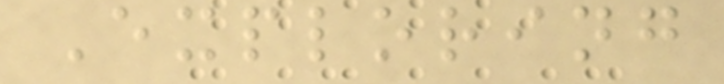Exploring
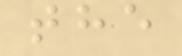the
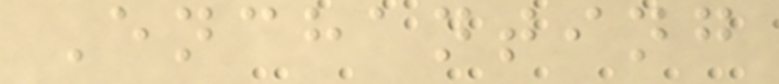Enchanting
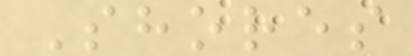Shores
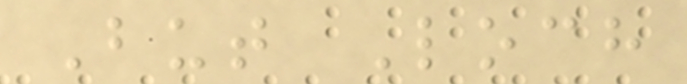But Loch
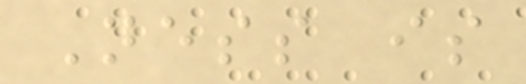Ness is
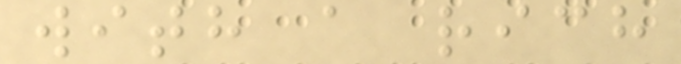with a rich
